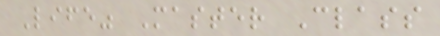Life" Master Class
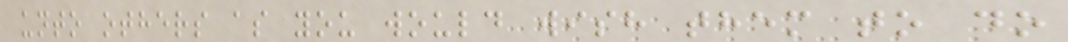unto others as you would wish them to do
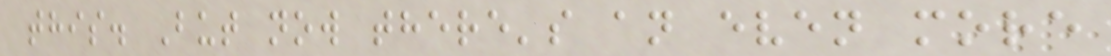this. But now there's an even more
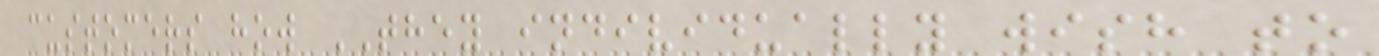customers how THEY individually wish to
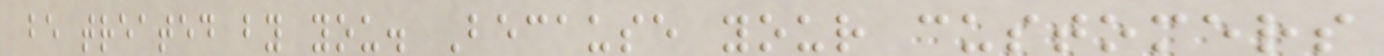be treated by you. Because your customers
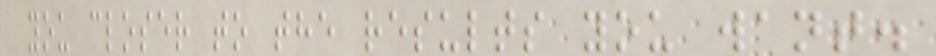you closer to the results you want.
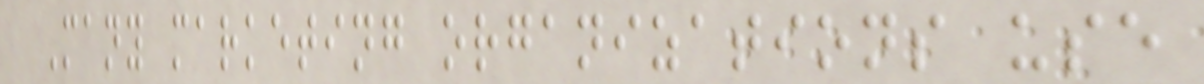Many marketing organizations use
